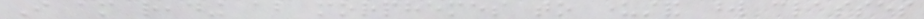I am reading about morphemes to understand word classes
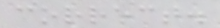correct.
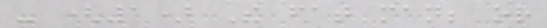- (1) The fat man; or
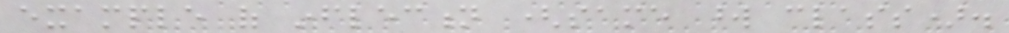example of inflection (same word class).
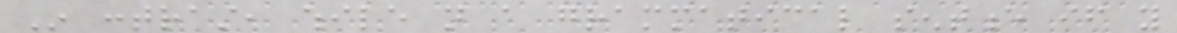In contrast, while not a grammatical sentence if you
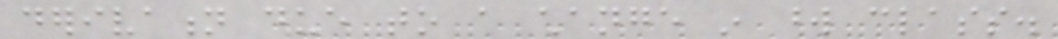derivation due to a change in word class.
